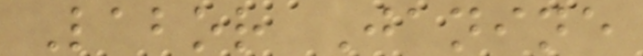Labor Janine
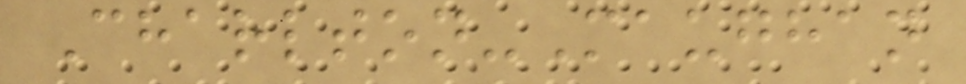Charlton-Maughan
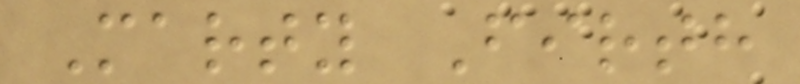Marty Firth
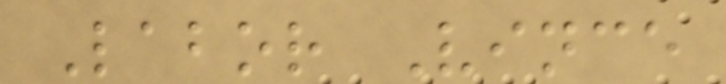Labor Vince
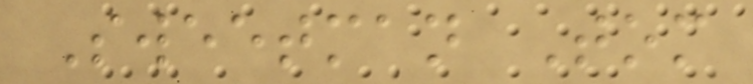Sweetman Tom
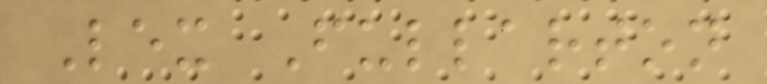Lex Fullarton
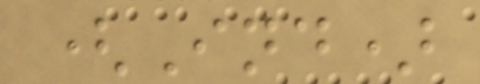(Ind)
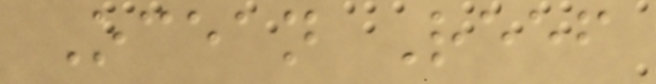Ocean Reef
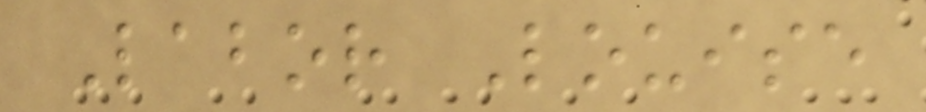Labor Louise
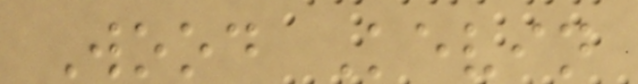Wood Kevin
